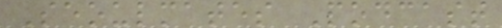Seoulmates Podcast
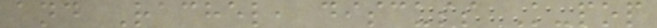and Rachel, discuss K-pop
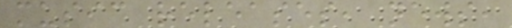music releases, news,
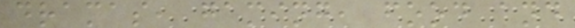dramas, gaming, food and
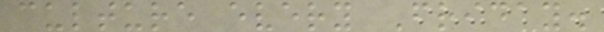culture every Friday.
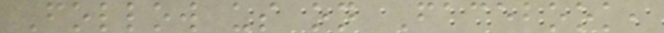Follow us on Facebook,
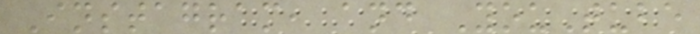Instagram, and YouTube
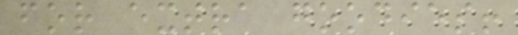for extra goodies!
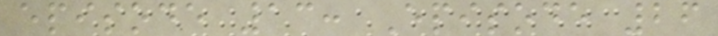episode 13: Episode 26
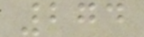274
